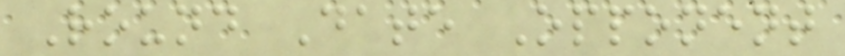Round Date Opponent
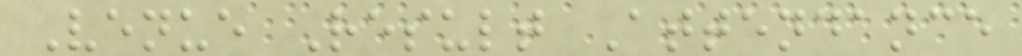Venue Result Attendance
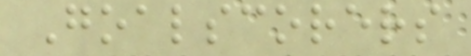Goalscorers
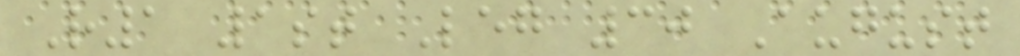R1 1st Leg 30 August
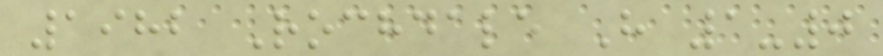1982 Rochdale H 1-0
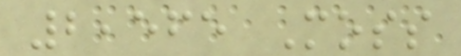2,565 Moss
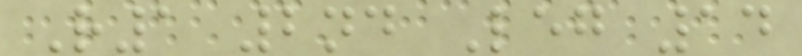R1 2nd Leg 14
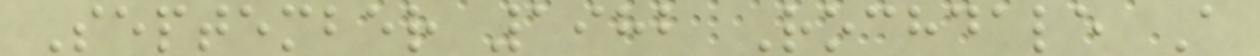September 1982 Rochdale A
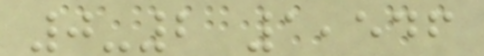0-2 1,546
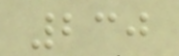230
